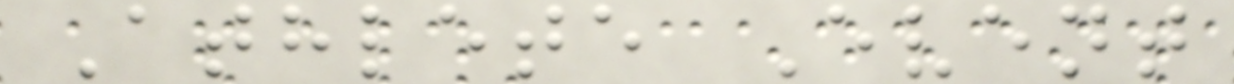Athlete Event
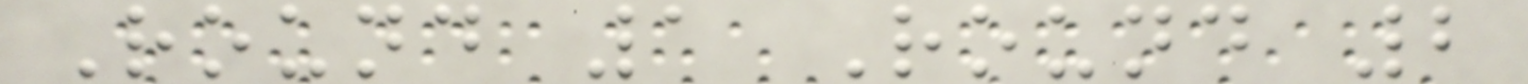Round 1 Round 2
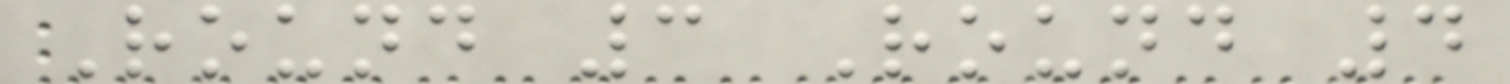Round 3 Round 4
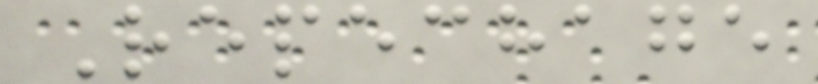Repechage
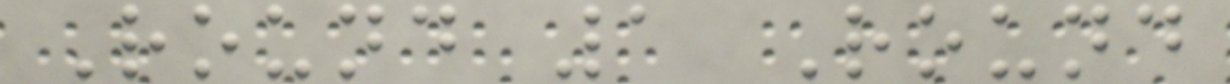Round 1 Round
